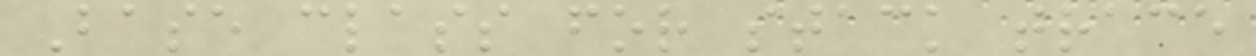Base class for stack trace
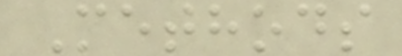Methods
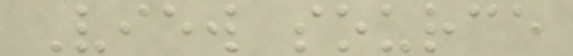View source
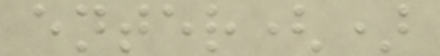enter()
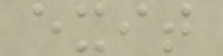exit
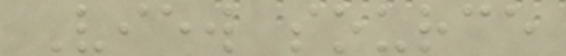View source
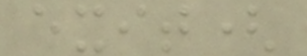exit(
